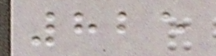825
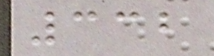332
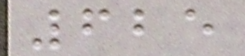625
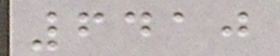6410
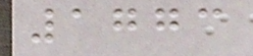1773
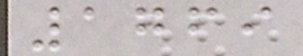1769
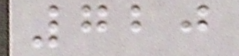720
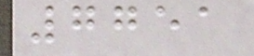7751
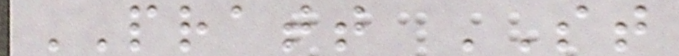PRATT ST
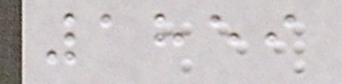1859
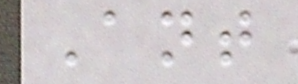Ant
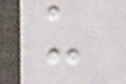u
